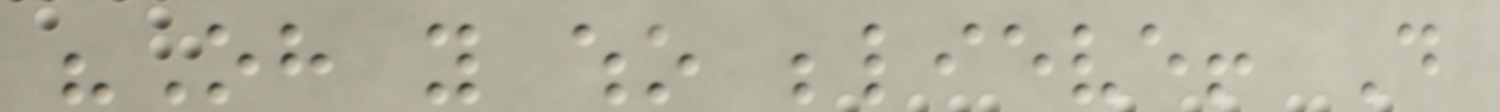"Oh you who believe! Do
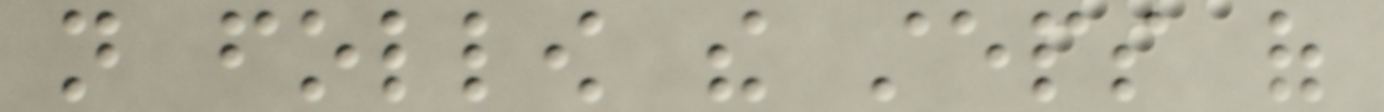not follow the steps of
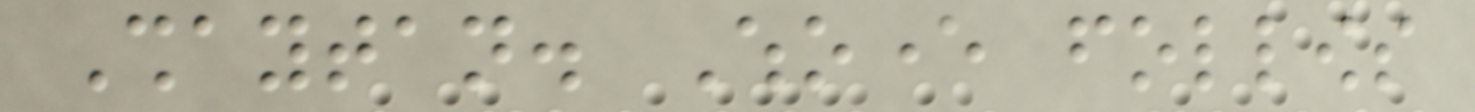Shaytan. Whoever follows
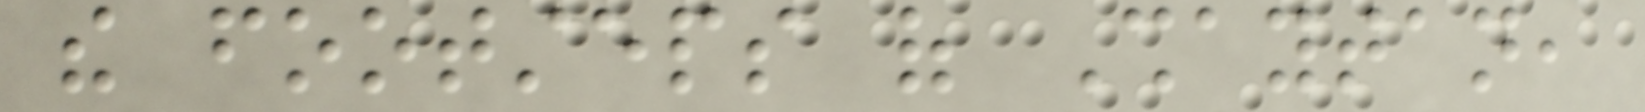the footsteps of Shaytan,
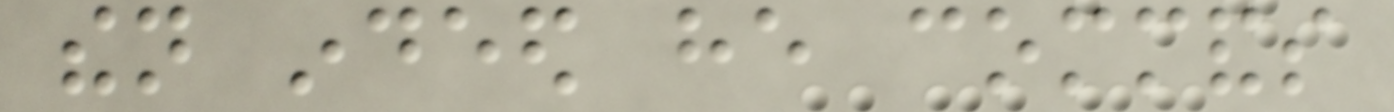then indeed he commands
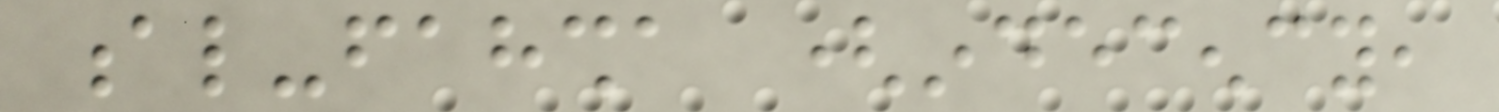al-fahsha (indecency,
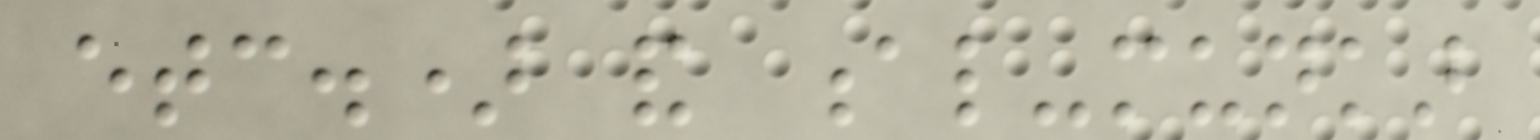etc.) and al-munkar
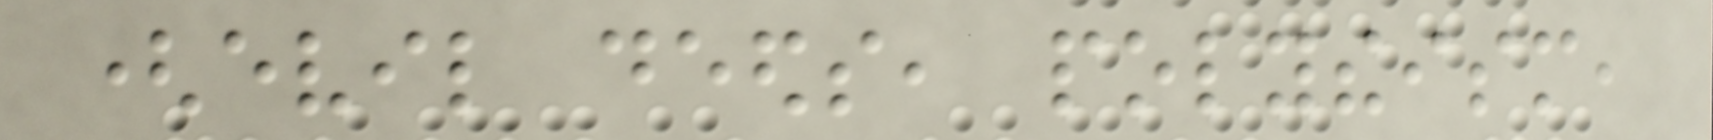(evil deeds, polytheism,
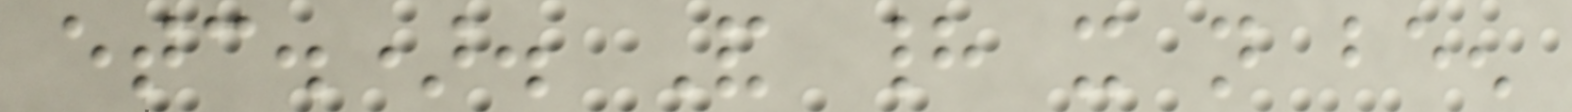etc.). And had it not been
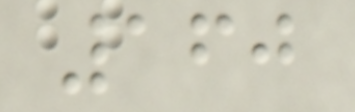160
